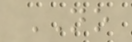NO
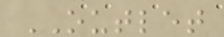OUTLET
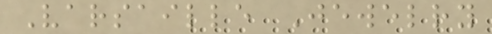Varsaille Jewelry
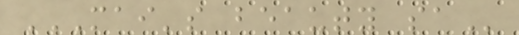MAI'S BEAUTY SA
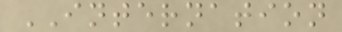INTERNATION
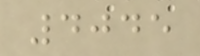4045
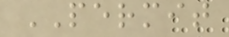PERMIT
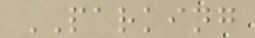PARKING
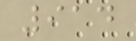914
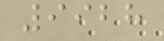9928
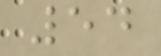54
